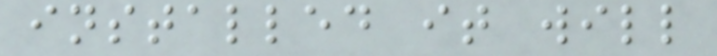installed it will
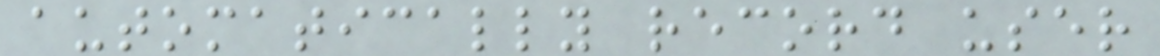automatically record user
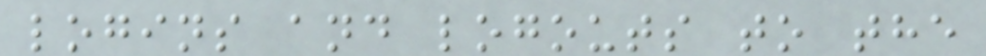logins and logouts to the
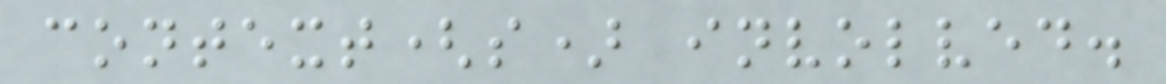context(s) involved.
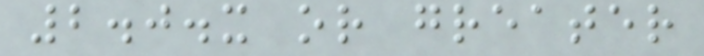2.0.x or greater
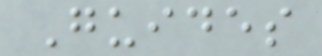Guides
